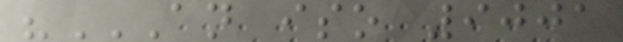"AN ISO 9001
